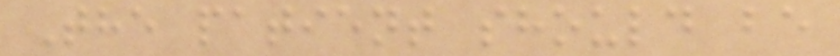The patient should be
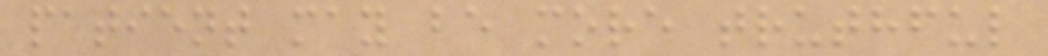patient may be more truthful
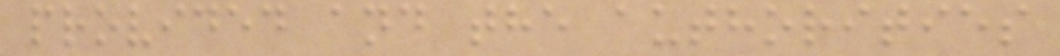provided and the authorities
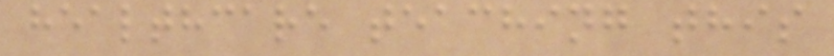healthcare teaching this
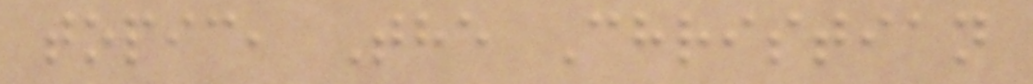topic, The Christian
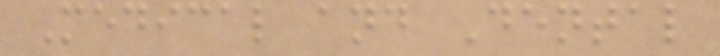Medical and Dental
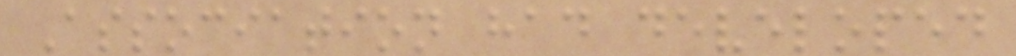Association had developed
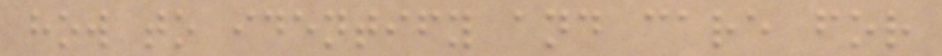how to identify and care for
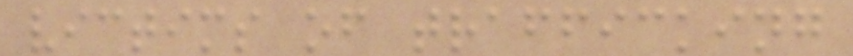victims of trafficking
